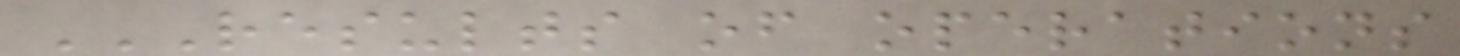RESULTS OF OPERATIONS
